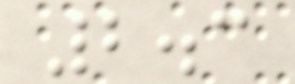2.3
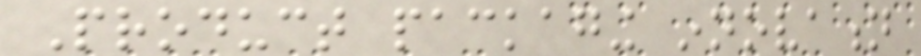Product packaging innovation
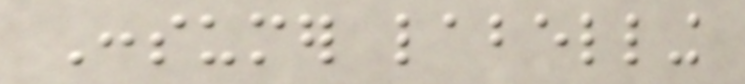Consumer labelling
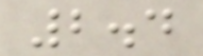2.4
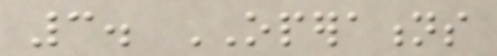3. OPERATIONS
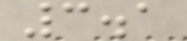3.1
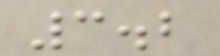3.2
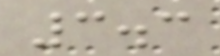3.3
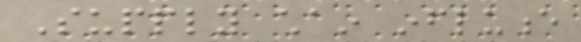Supply chain influence
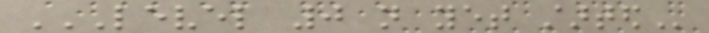LEVEL 0 NOT YET STARTED
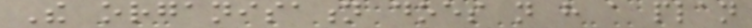The organisation does not have a plan
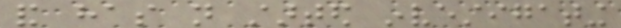and has not started investigating
